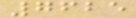7625
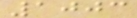1003
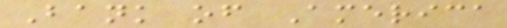Bank of America
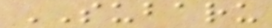SUBARU
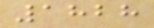1828
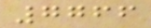7766
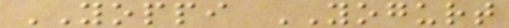YOPPI YOGURT
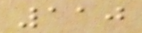110
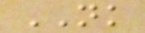NK
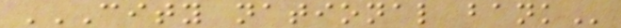CITY NATIONAL BANK
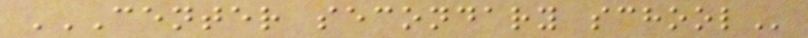CENTER SECONDARY SCHOOL
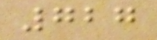727
